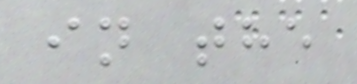in the
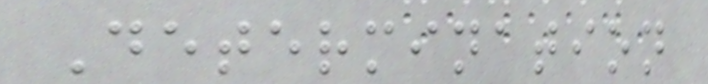Determination
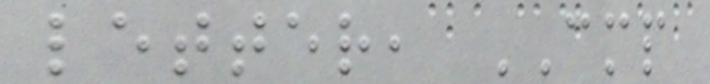letter, CMP
